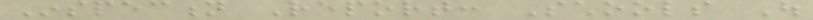Inspection Report: Schools Out
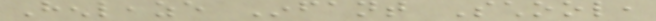Henleaze Infant School,
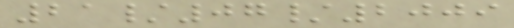21/07/2009
